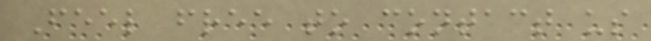Feel free to contact us
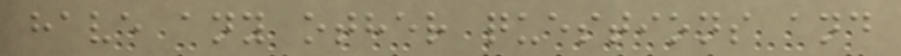have any other questions and
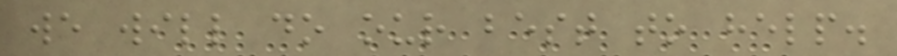we will do our best to help.
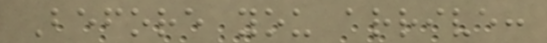Before you arrive:
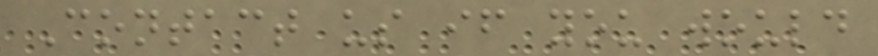Contact us if you would
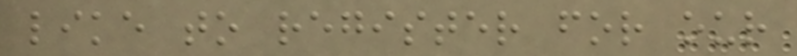like to register for our
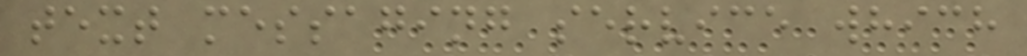text messaging service which
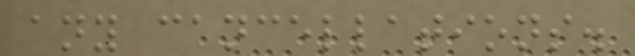any cancellations.
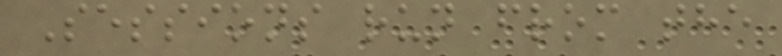Sessions run from the
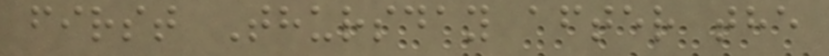first Thursday after the
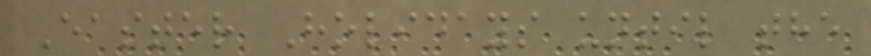Easter Holidays until the
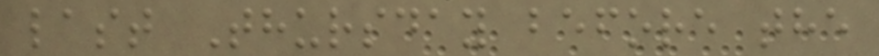last Thursday before the
